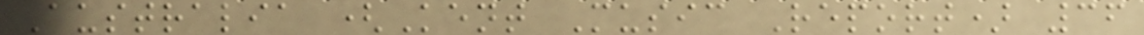Australia (Kent Music Report) 36
